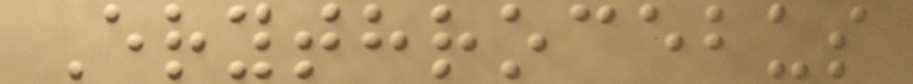Erythrocebus
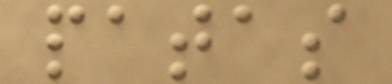patas
